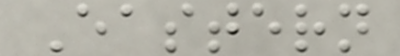Eastern
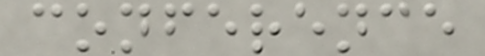conference
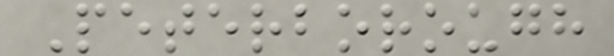Peterborough
